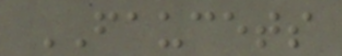FAUCETS
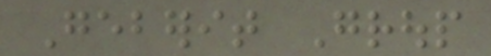Geberit Group
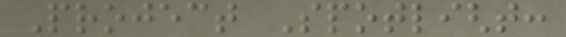Project Spotlight:
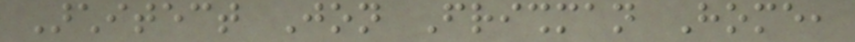Architect Jon Frishman Home,
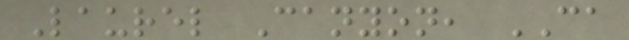Laurel Canyon, CA
